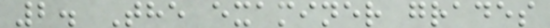2. The examiner grades
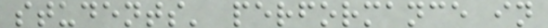students' performance in
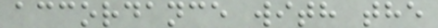accordance with the
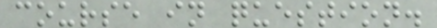course in question.
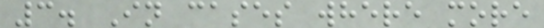3. In cases where more
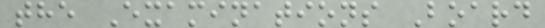the Examinations Board
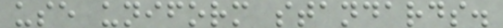use uniform standards.
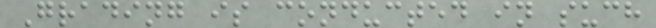Grading is conducted in such
